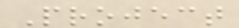Project
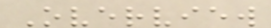Overview
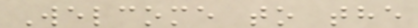Welcome to the
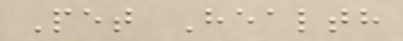Pet Health
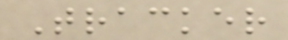Tracker
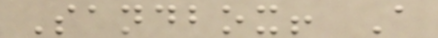Sandbox! A
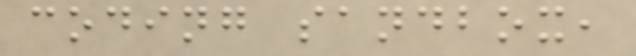coding sandbox,
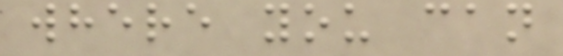where you can
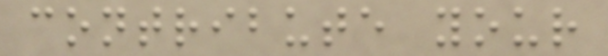contribute your
